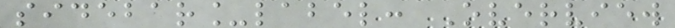sidebar_label: Overview
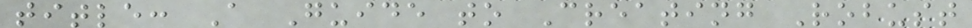title: A Guide to Creating Robust
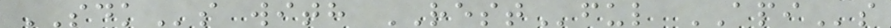SDKs with RESTful APIs
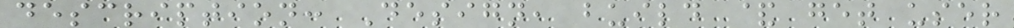description: Design, build & get user
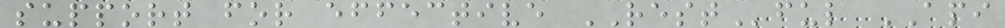support for effective RESTful API
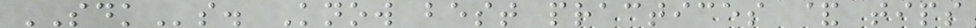SDKs. Know best practices & tips
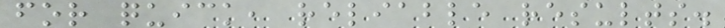for quick, reliable results.
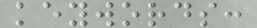keywords:
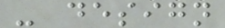- design
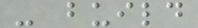- build
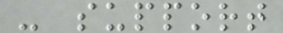- support
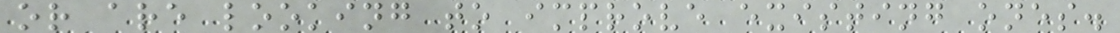or are looking to improve existing ones.
